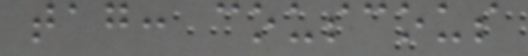tag: couscous
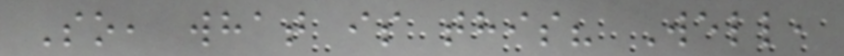So, what is this? Well,
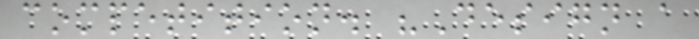competition. "Design a
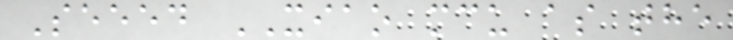Seeed XIAO mcu as the
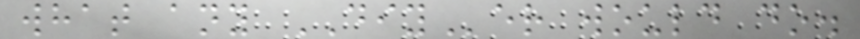what any DIYer would do.
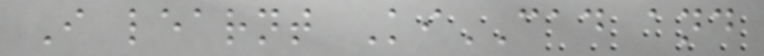I learnt KiCAD and
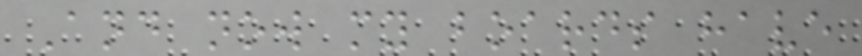And now my boards have
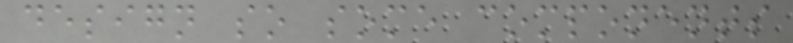design so some components
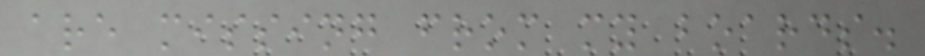are missing from my boards.
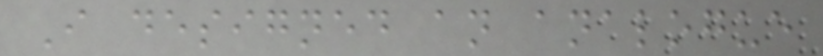I designed an analogue
